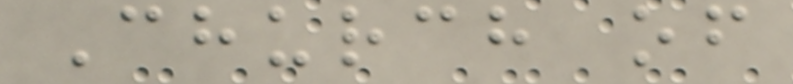Church of
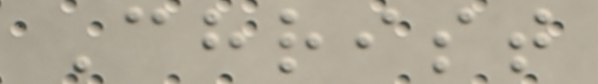Christ
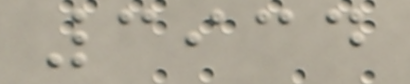3934
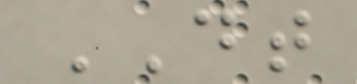DT
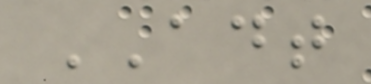ADT
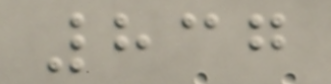837
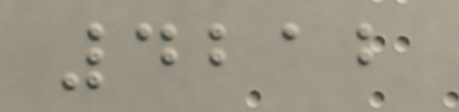4212
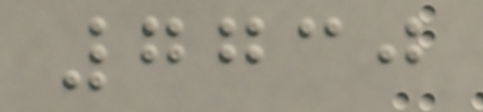7730
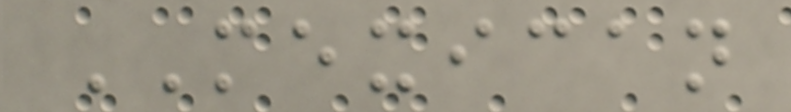MEXICAN
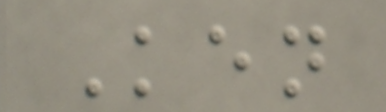Ken
